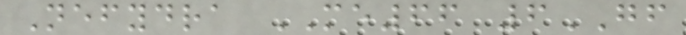Nefydra ME66 6GF
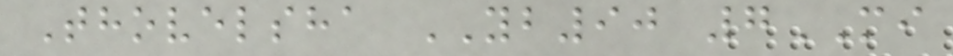Thovelsha YB90 7MI
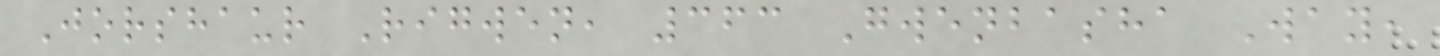Jorshaur Rigwen, 363 Gwenbasha Way,
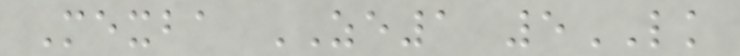Mexba ZE1 5LK
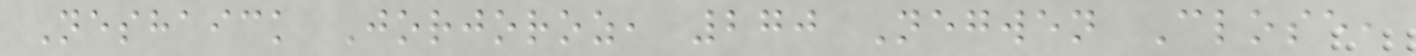Neshaick Jorjoroz, 270 Negwen Close,
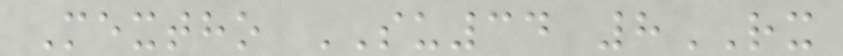Mextho SU34 8RX
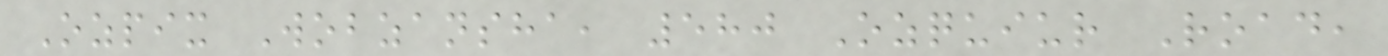Ozpix Wobzansha, 580 Ozquiur Road,
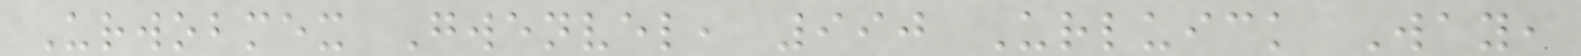Urwobmex Gwenvel, 990 Urluick Way,
